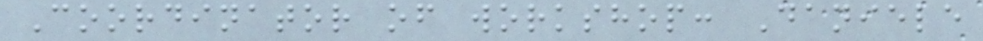Coordinator of workshop: Daniele
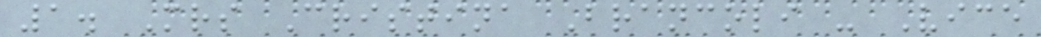1. Mrs Cristina Brancoli - Vice
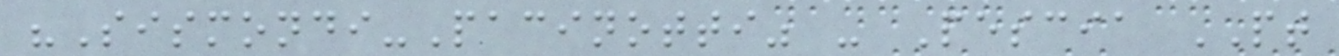"Sismondi-Pacinotti" - Pescia PT
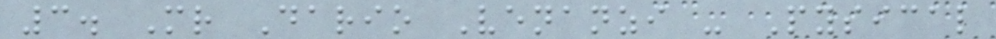3. Mr Dario Venanzi - Pysical
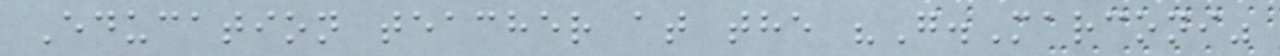Education teacher at the "G.Marconi"
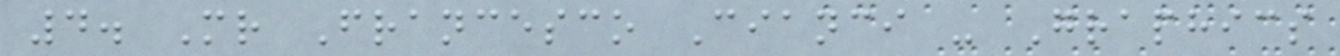4. Mr Francesco Cianci - Graphics
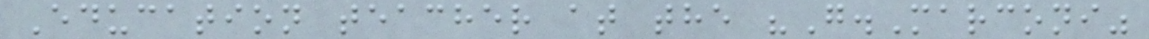Education teacher at the "G.Marconi"
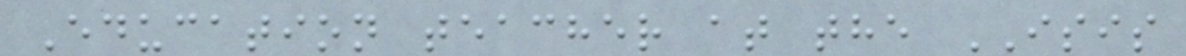Education teacher at the ISIS
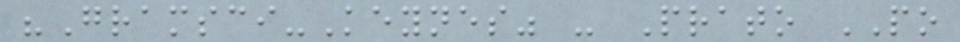"Gramsci-Keynes" - Prato PO
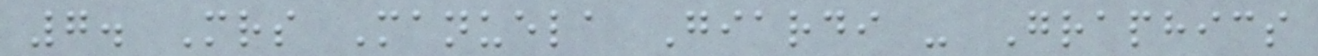7. Mrs Manuela Giardi - Graphics
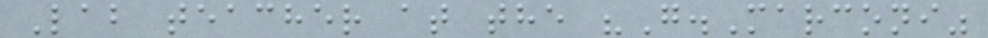Lab teacher at the "G.Marconi"
